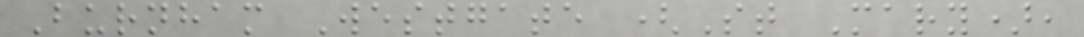Burnham Westgate (St Mary),
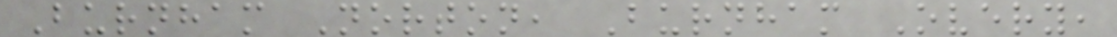Burnham Norton, Burnham Overy,
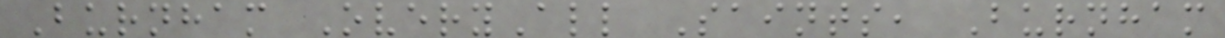Burnham OveryAll Saints, Burnham
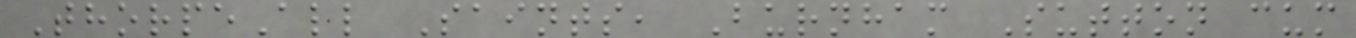ThorpeAll Saints, Burnham Sutton cum
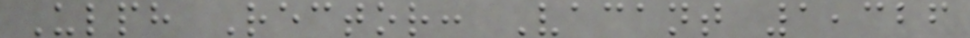Ulph Rector: Vacant 1,326
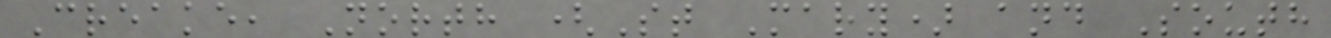Creake, North (St Mary) and South
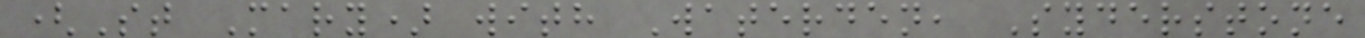(St Mary) with Waterden, Syderstone
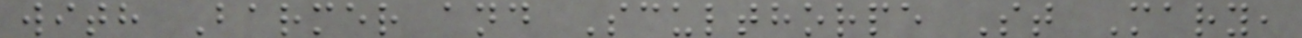with Barmer and Sculthorpe St Mary,
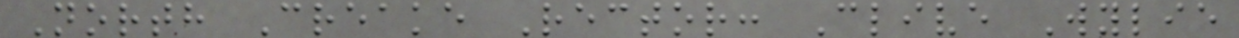North Creake Rector: Clive Wylie
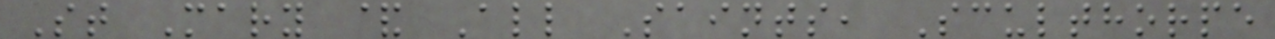St Mary & All Saints, Sculthorpe
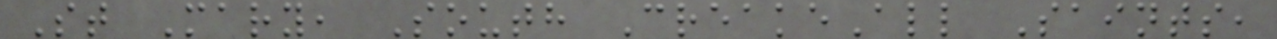St Mary, South CreakeAll Saints,
